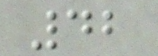42
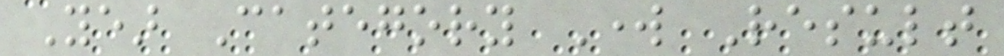Year Category Work Result
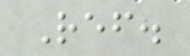Ref.
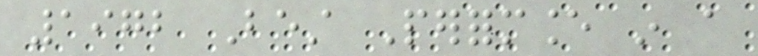1972 Best Performance in a
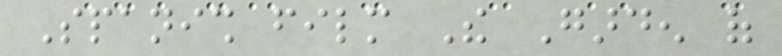Spanish film The Garden of
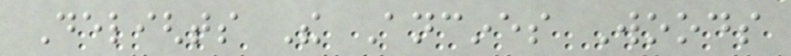Delights The Ancines Woods
